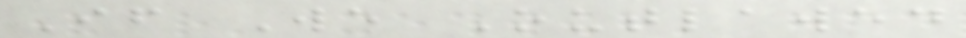If We Outlawed
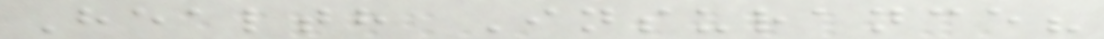Health Insurance?
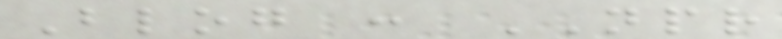Blog : NPR
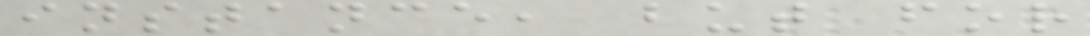instance, but for
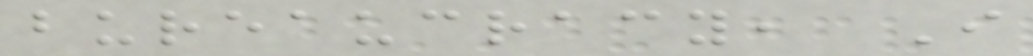bureaucracy, I
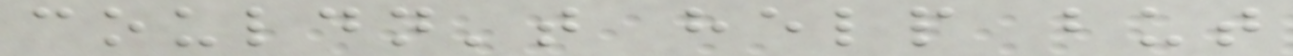couldn't help but
